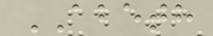ABETH
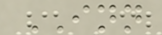INN
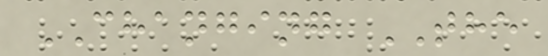CHANGING THE
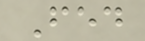Fed
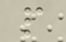p
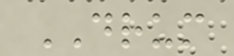DRUM
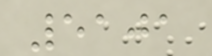5101
